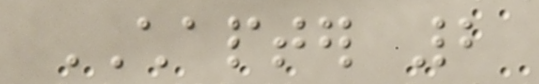CHAPTER 2
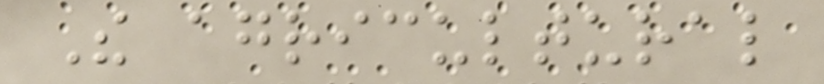The agricultural
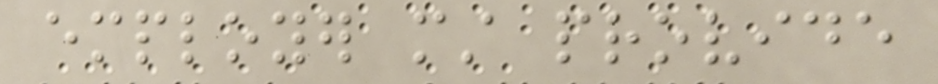employer must provide
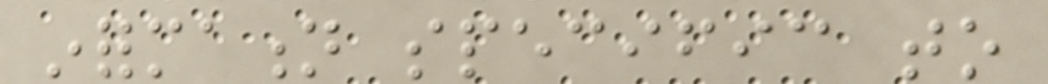information specific to
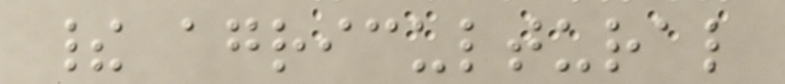their agricultural
